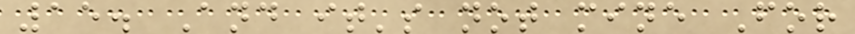15. And it's not mine For
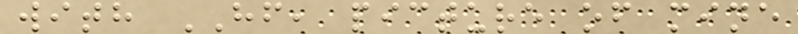with HF, picture of mine
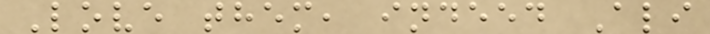Love them, indeed Ali
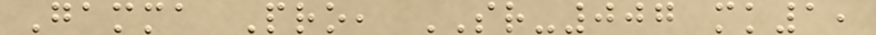Gamma Pro, SR-007 mk1,
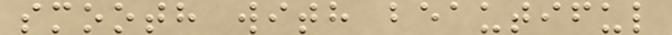smooth with beautiful
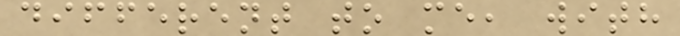different to me, with
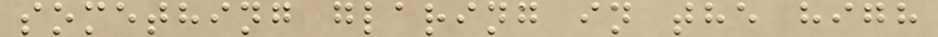something glaring in the high
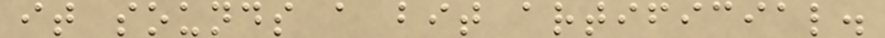it sounds a bit artificial.
